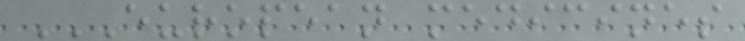EUROPEAN MEDICINES
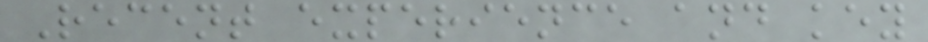Recent experience and key
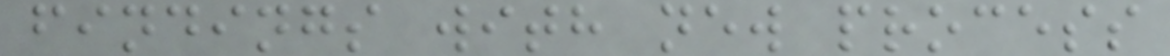findings with new process
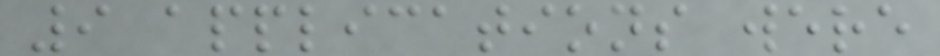9 applications were
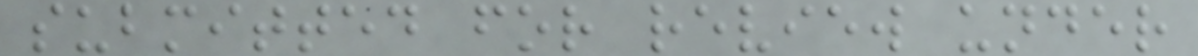submitted for review under
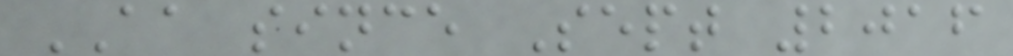AA since Sept 2016
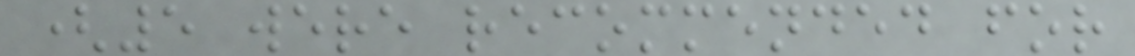(5 were recommended for
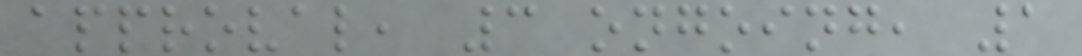approval, 3 ongoing, 1
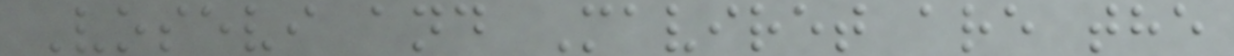Vosevi and Maviret are the
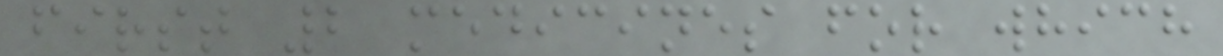first 2 medicines for which
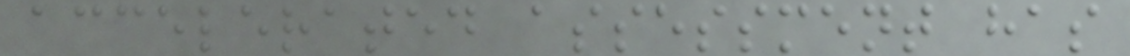accelerated assessment has
